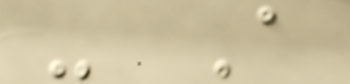- A
